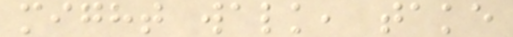might walk, take
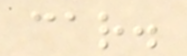car.
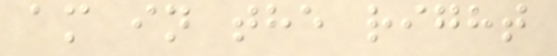am in the right
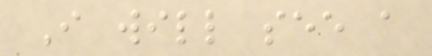I will see a
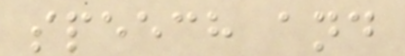speech and
